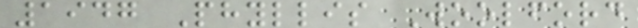1947 Phyllis Woolford
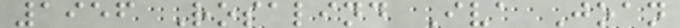1956 Rosalind Iva Joan
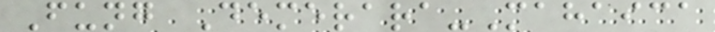Fung Demerara-Mahaica
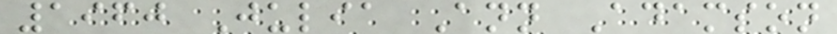1960 Julia Ann Adamson
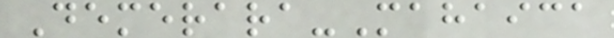Demerara-Mahaica
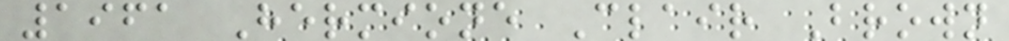1961 Hermione Clair Brown
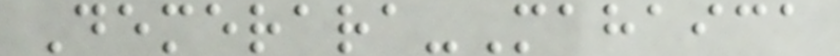Demerara-Mahaica
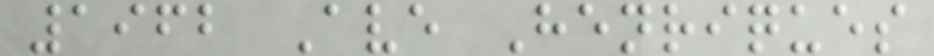1962 Ave Henriques
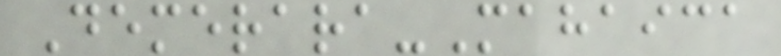Demerara-Mahaica
